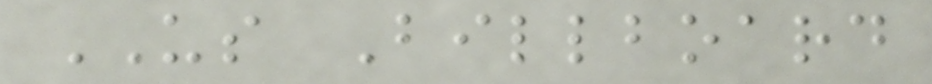US Billboard
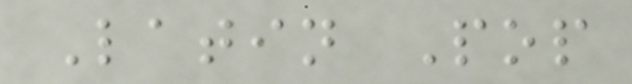Latin Pop
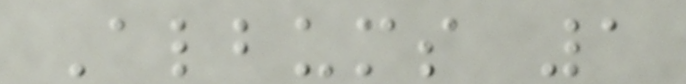Albums 1
